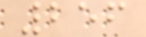256
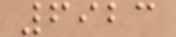6923
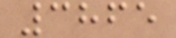3865
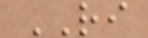RI
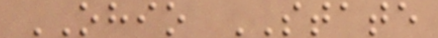OHIO STATE
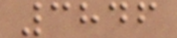3846
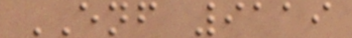ENF 9119
